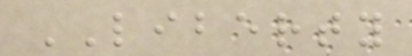LIBERTY
